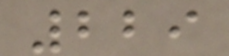229
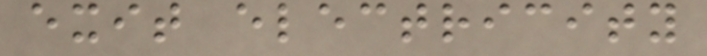exit electricity
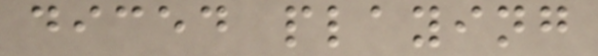diced playing
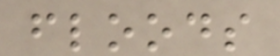floods
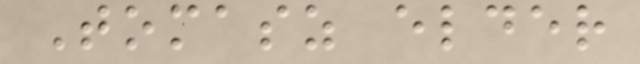Tomasz elder
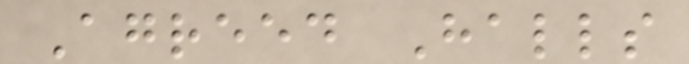Agreed Halls
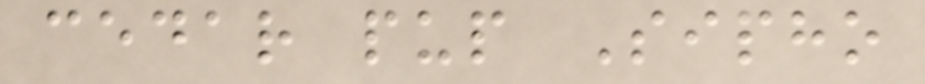cedar pup Sipho
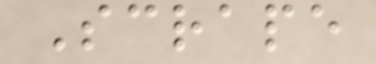Scrape
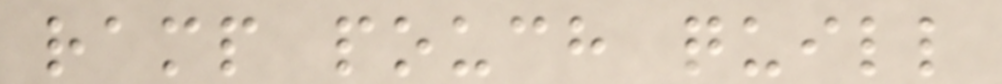ramp pouch quill
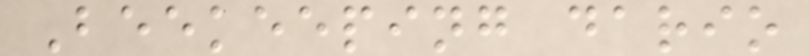Beekeeping dario
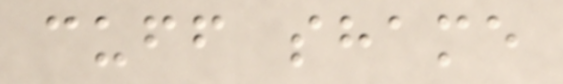cuff shame
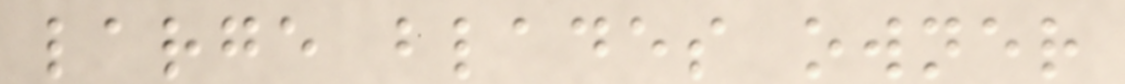large blades owner
